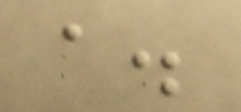a.
